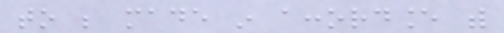to be made in accordance with
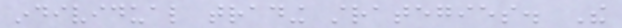individual trading strategies. The
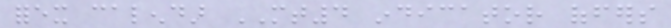forex calendar MT4 indicator offers
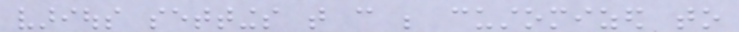various settings that can be customized to
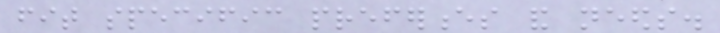fit specific preferences and needs.
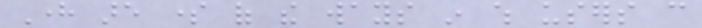Here are some of the ways in which users can
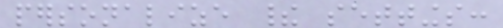personalize their settings:
